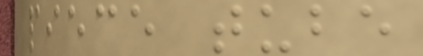piece tube
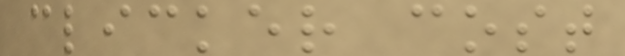clicker cost
